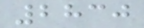2830
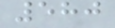580
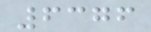6376
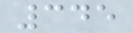345
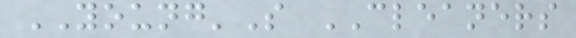YOUNG'S CLEANERS
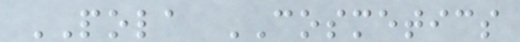POLA COSMETICS
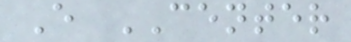E CENTER
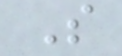S
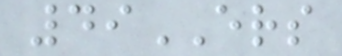49ERS
